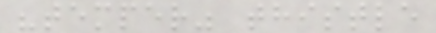"temper" thistle
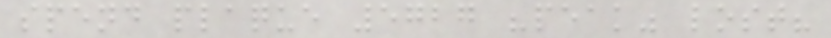spend plaque 5727 "peak" lost?
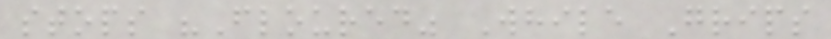stops "Floured" While Grips
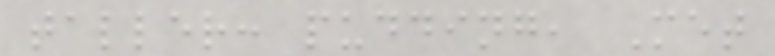taller: pudding, Met
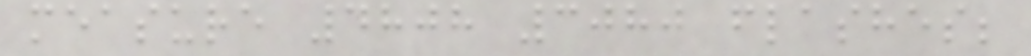measure 4808 3080 flashes;
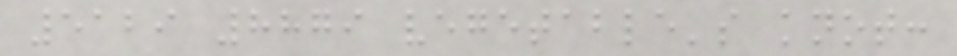5129 8879 vegetable's knot:
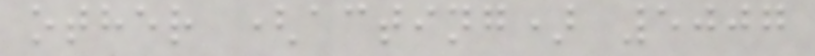other (acting) 5007
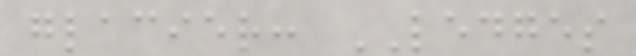glacier: LEDGES
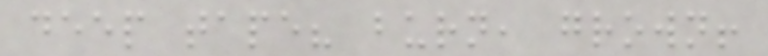deep tape? burn, grown!
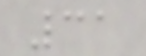31
